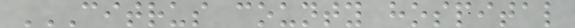CITRUS COUNTY HOSPITAL
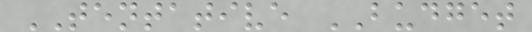TENTATIVE BUDGET
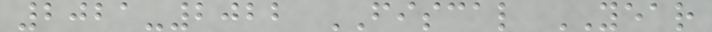2021-2022 FISCAL YEAR
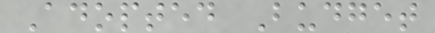Adopted Budget
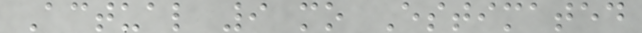Actual 9 mo Estimated
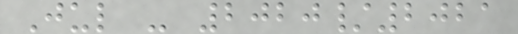Jul - 2020/2021
